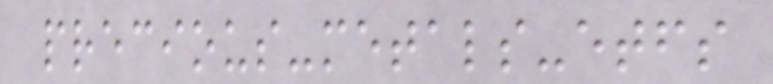precious-metals-etfs
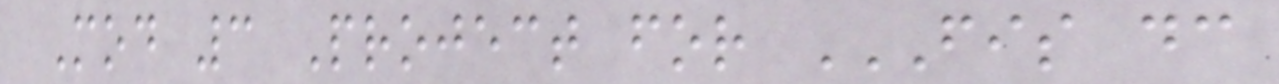Mod 3 Project for FIS DC
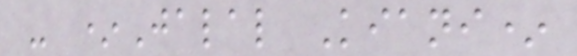- *Jalal Kiani*
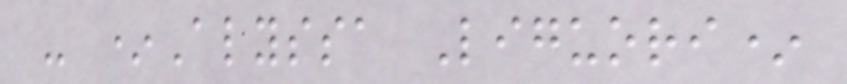- *Alyssa Liguori*
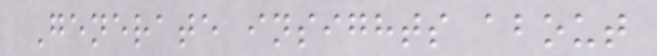Generate insights about
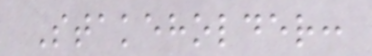Stakeholder:
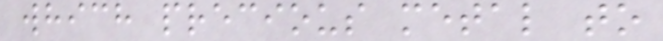which precious metal to
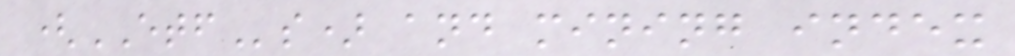(ETFs) and mining index
